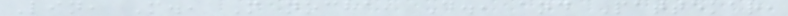Lin, M., Manocha, D., and Pattekar,
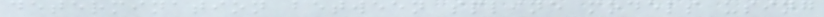determination between spline models using
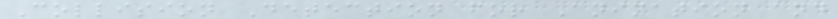Collision Detection for Animation and
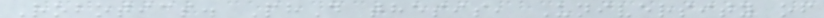Robotics. PhD thesis, University of
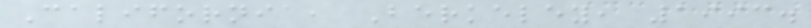California, Berkeley, 1993.
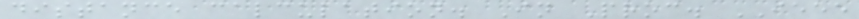distance calculation. In Proc. IEEE
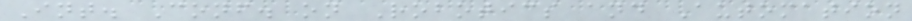Int. Conf. on Robotics and Automation
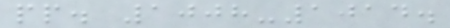pp. 1008-1014.
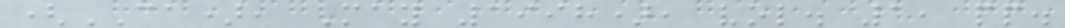(CA), May 1998), vol. 1, pp.
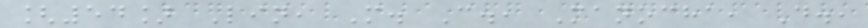[54] Lin, M. C., Manocha, D.,
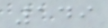149
